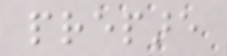prepare
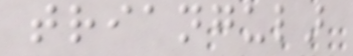triangular
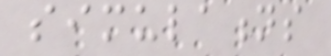simulations
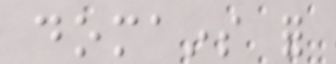domains for
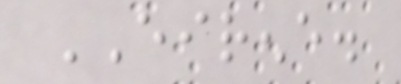EIRENE.
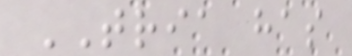TRIA has
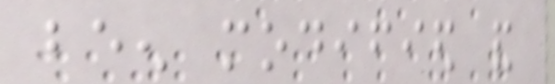been modified and
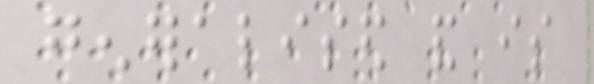generalised and is
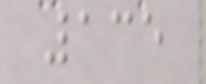135
